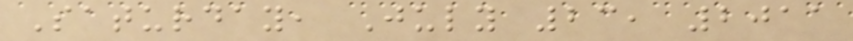Saturday, July 23, 2011
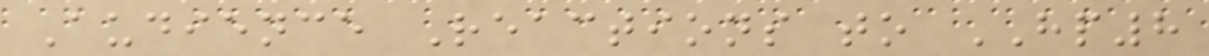Audience Reactions to HP8
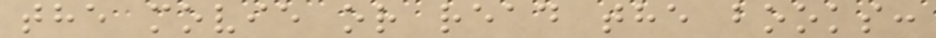the movie or read the books:
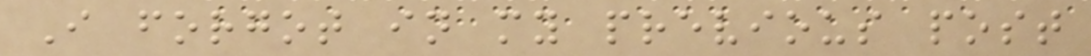I forgot in my previous post
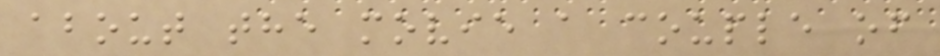about the movie a couple of
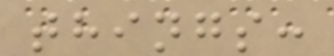things:
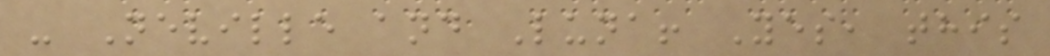- Neville and Luna! Yes, this
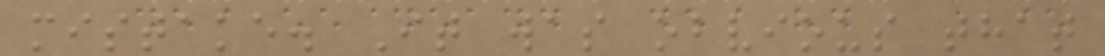mistake. It was obvious that
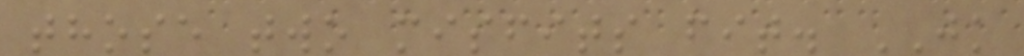those two misfits fit. JK
